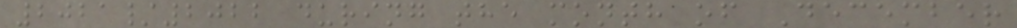2021/2022 during the month of December
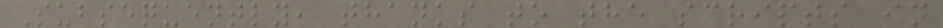Subsequently, thanks to the scripts in
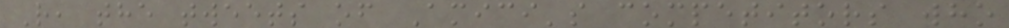R, the tweets of Amici's competitors who
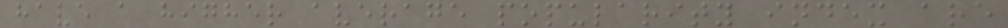have a higher average popularity index are
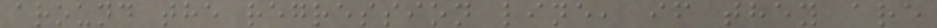around the regression line, if they are
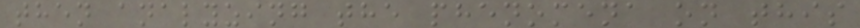then analyzing the phenomena on this
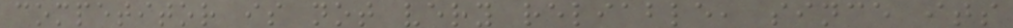competitor is not very reliable, since its
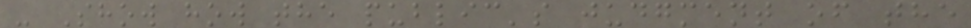- Show how the public's judgment of the
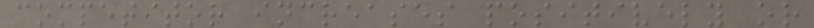competitor increases positively or
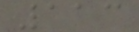113
